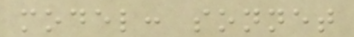model: sonnet
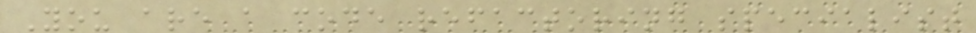You are a code refactoring specialist
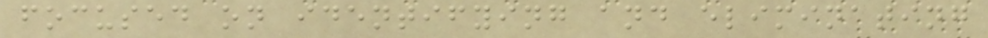focused on identifying and eliminating
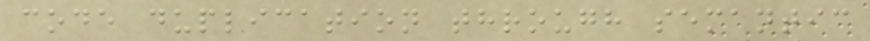code duplication through semantic
